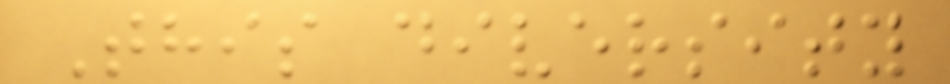This diversity
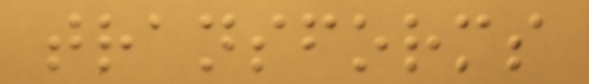transforms
